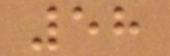58
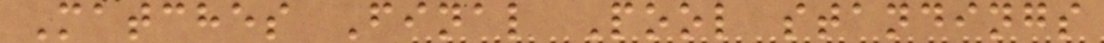Matches Final Pool standings
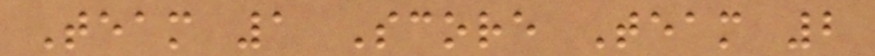Team 1 Score Team 2
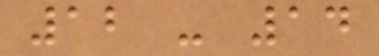12 - 14
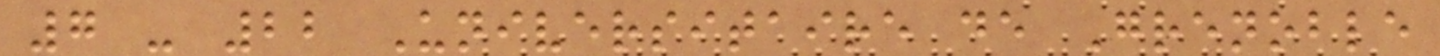7 - 22 Universitaire de Grenoble
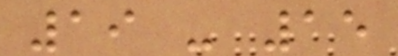19 - 15
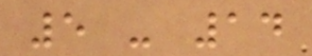5 - 14
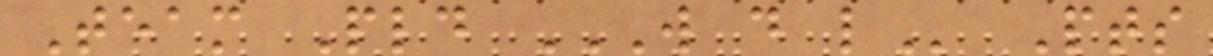Team Pld W D L Pts
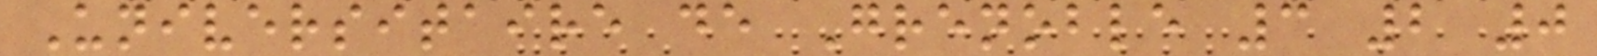Universitaire de Grenoble 3 2 0
